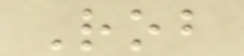Rob
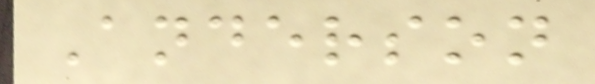Anderson
